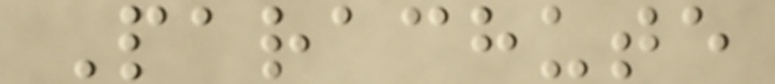Parachute
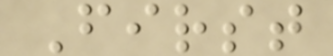First
